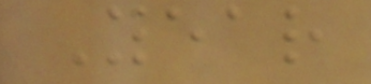Year
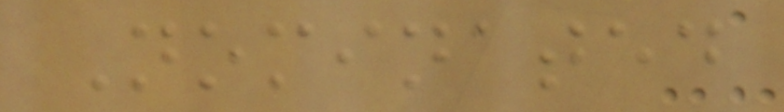Nominated
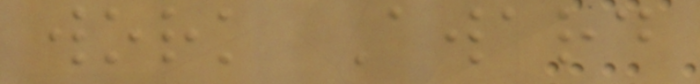work Award
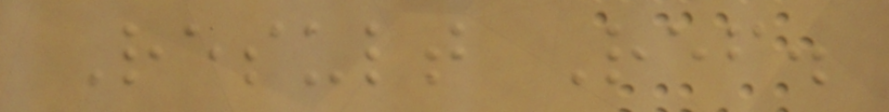Result Ref.
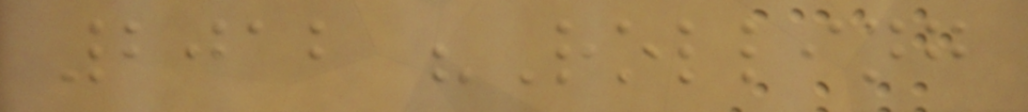2012 "Rolling
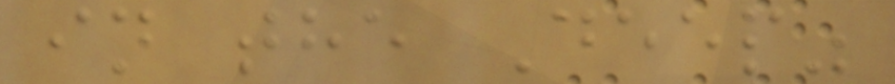in the Deep"
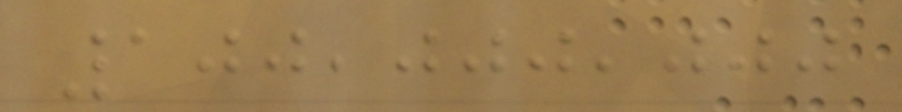100,000,000
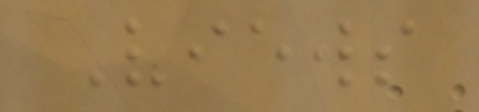Views
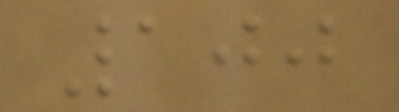100
